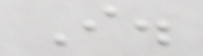I.
